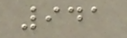941
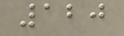120
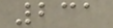231
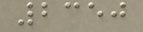2350
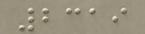2319
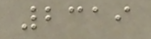2319
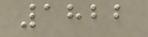1822
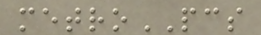metroPCS
